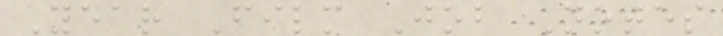Year Film Job Notes
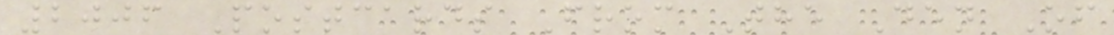2006 Postcards From The Den Of
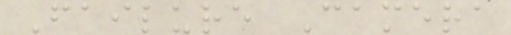Failure Camera
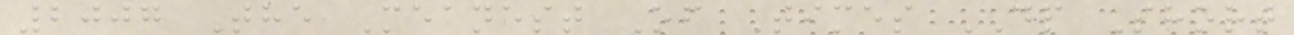2007 The Meanest Of Times DP Short
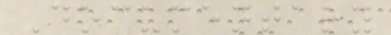Documentary
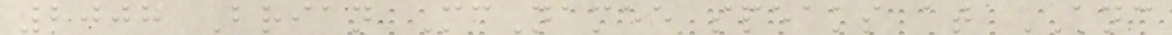2008 Brian McNamee speaks at ANC
